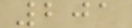201
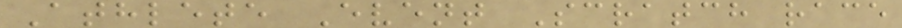Athlete Event Scratch race
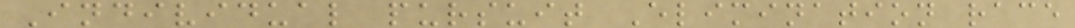Individual pursuit Elimination race
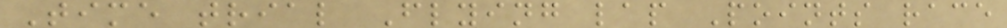Time trial Flying lap Points race
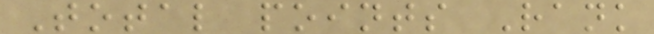Total points Rank
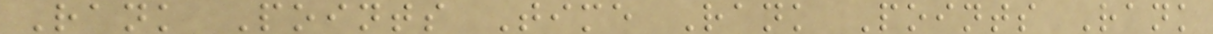Rank Points Time Rank Points Rank
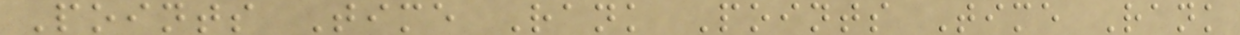Points Time Rank Points Time Rank
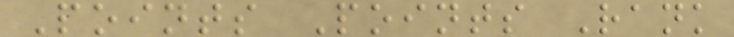Points Points Rank
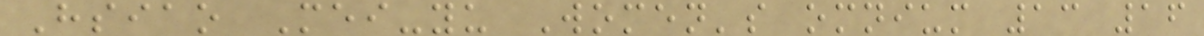Hsiao Mei-yu Women's omnium 13 16
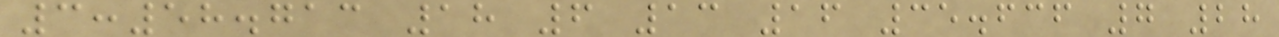3:58.713 18 6 13 16 35.636 7 28
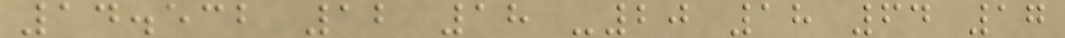14.532 12 18 -20 18 64 17
